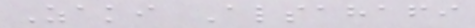Zaki Alsahafi
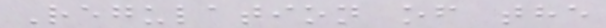Regulation of the
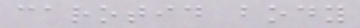carotid body
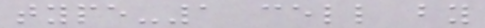type-1 cell by
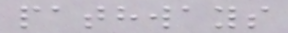pathways
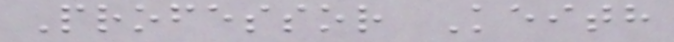Professor Keith
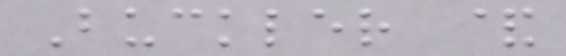Buckler &
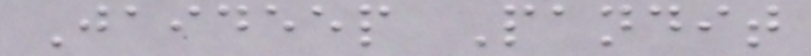Jaideep Pandit
